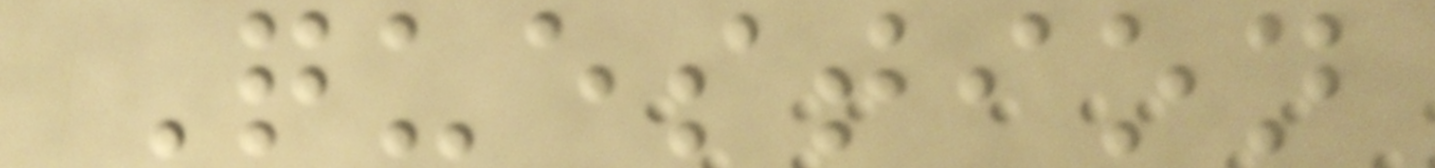Question
